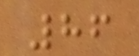86
